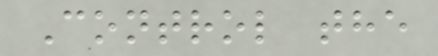Control the
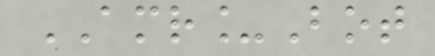AMR_Bot
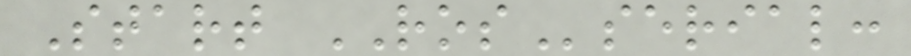Start ROSserial:
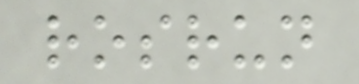rosrun
